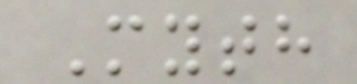Myth
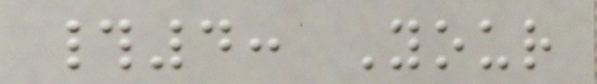#4: Your
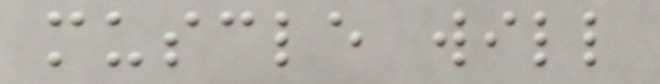muscle will
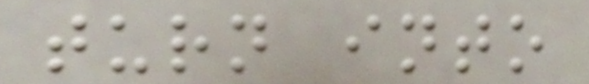turn into
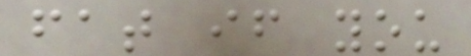fat if you
